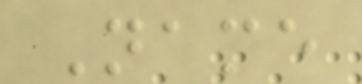Name
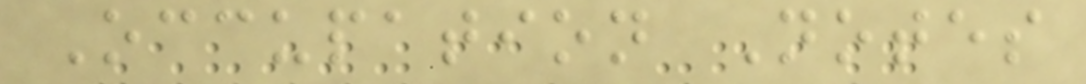Occupation Notes
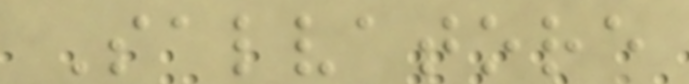Salvatore
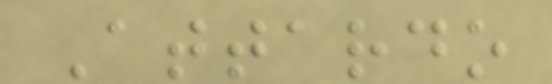Attardo
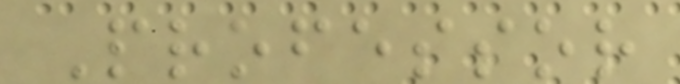Professor
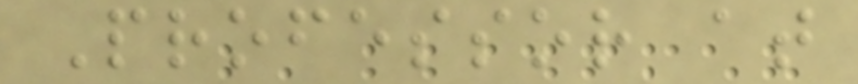Professor at
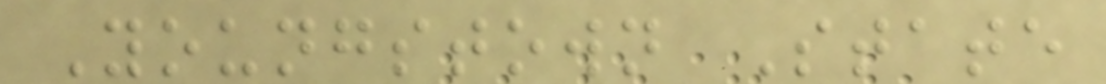Youngstown State
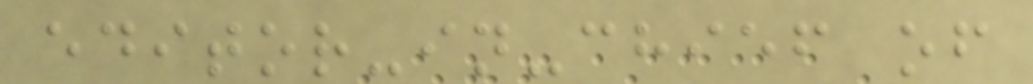editor-in-chief of
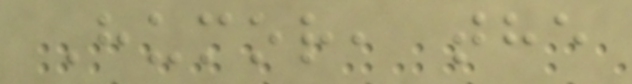Humor, the
